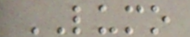LUMO
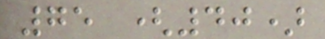75 (40)
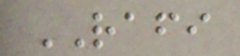RAFI
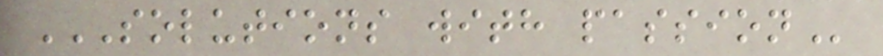SOLUTIONS WITH PASSION
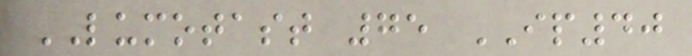LUMOTAST 75 IP40
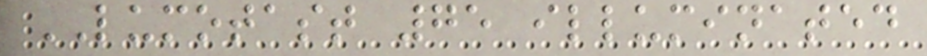LUMOTAST 75 illuminated
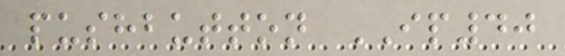pushbutton IP40
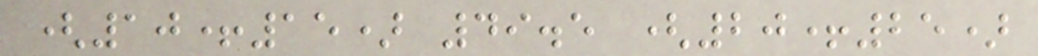(10+15) 49.5 (20+25)
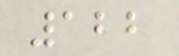122
